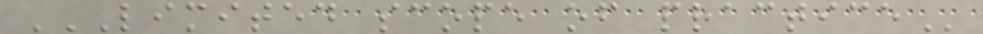LIMITED SCOPE OF PRACTICE
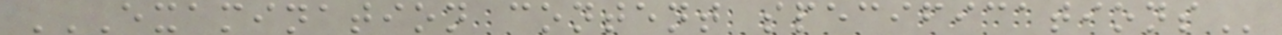EXAMINATION CONTENT SPECIFICATIONS
